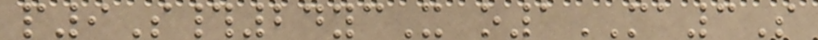p9S#24ycX o1MA3S
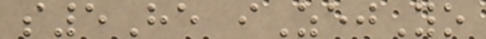s5He iZejYo
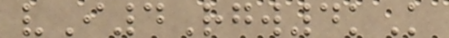vI4Rgw4kK
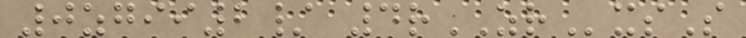0zgii2/ 4rZRxsS
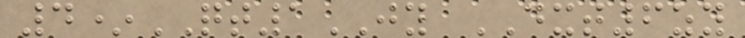4*QT1JY DXT6zy
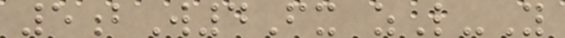5bW4Fx zL-Y
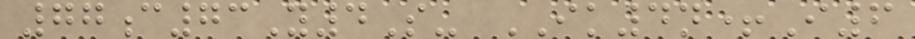77c73Y4S- IK4n+I6
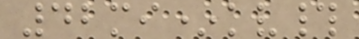42mi*kv#
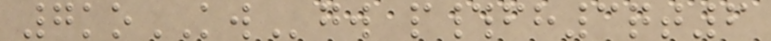7koKWgw p#fh3qt6
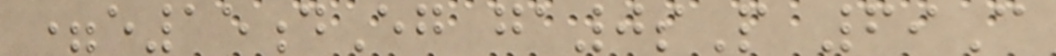=e15dEg ga0sP 69C
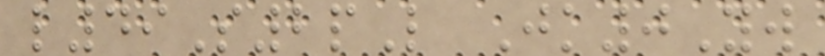l49S2pL Jk0Yw
